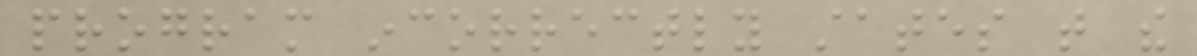program incorrectly states that the
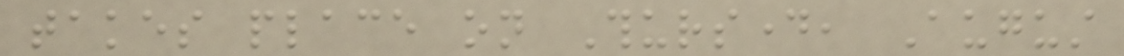takes place on Thursday, August
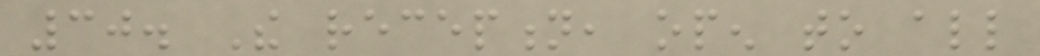30. The reception, open to all
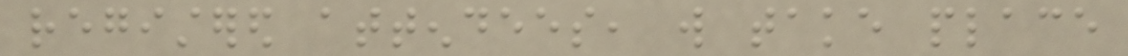registered attendees, will take place
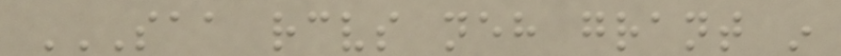SAA RECEIVES NEH GRANT IN
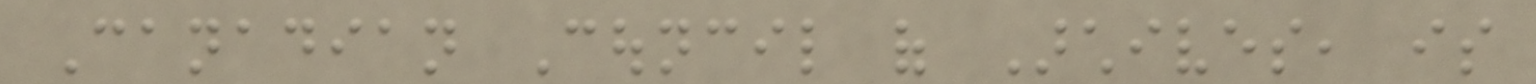Canadian Council of Archives, is
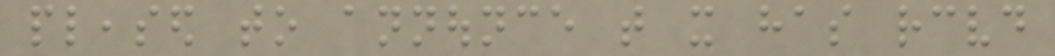pleased to announce that it has received
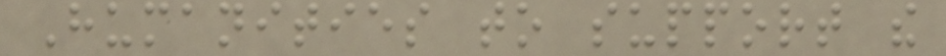Humanities to support the
